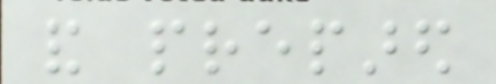and prepared
